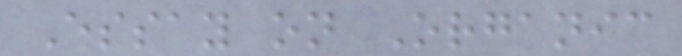Essay on Organic
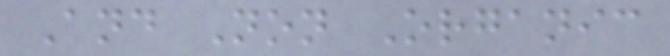And Non Organic
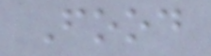Food
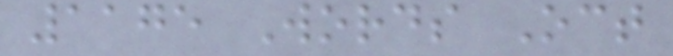1175 Words Oct
